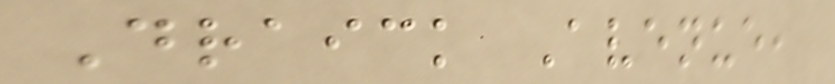Draick Avenue,
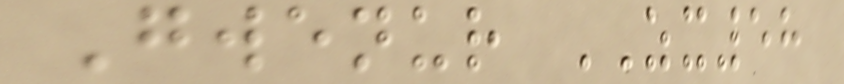Gwenur ZX58
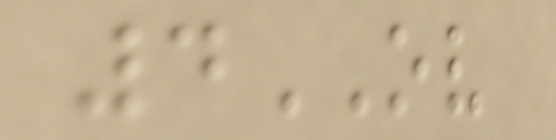4OV
